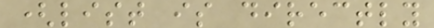(list is directly
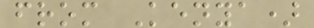from Kenya)
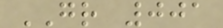GR 001
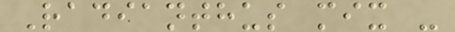Radianthus mix -
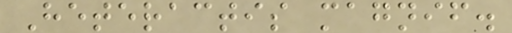Heteractis magnif.
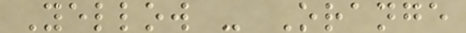Yellow - Orange
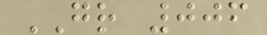GR 006
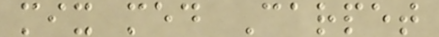mix med Carpet
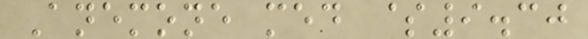Anemone med $9.30
